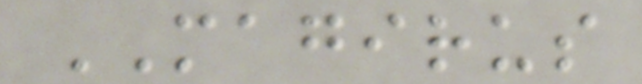MAGIRUS
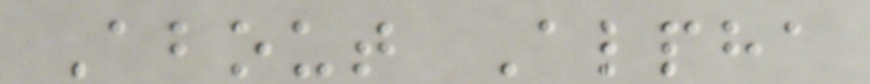About Alpha
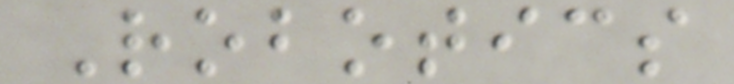Robotics
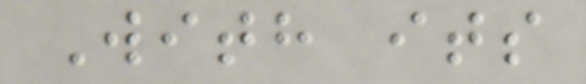With its
